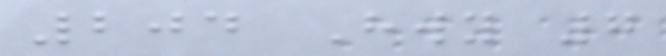204 Hwy 7
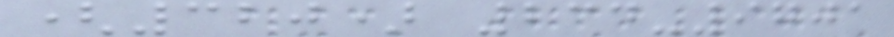(320) 234-9701
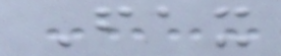Fax
